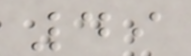49
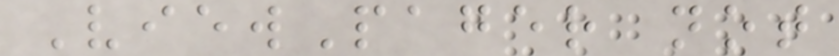ViewPager not
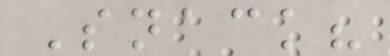Snack?
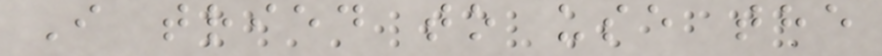I tried to use the
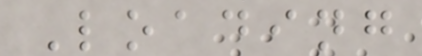Loading
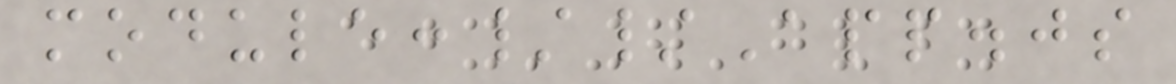module://App.js
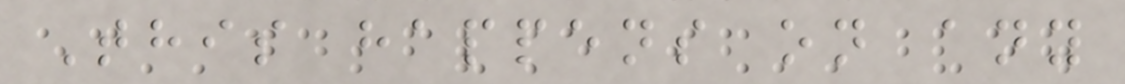This happens on any
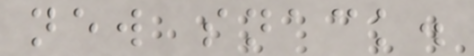new snack.
